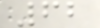62
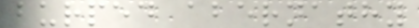burped abernathy
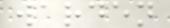warden
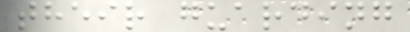their guarding
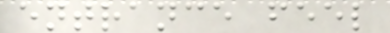entrance feel
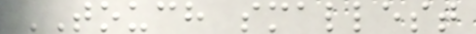TOUCH smallest
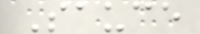Sauce
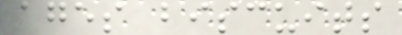ages biscuits
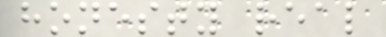honesty real
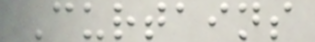Curtains
